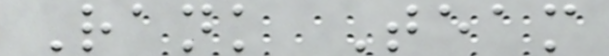Rank Team
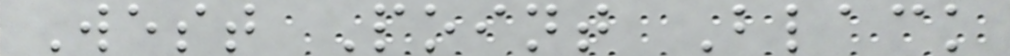West Point Black
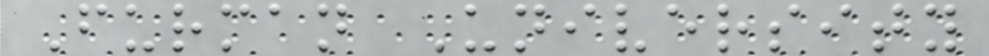Furman University
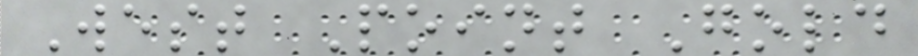West Point Gold
